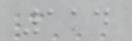114
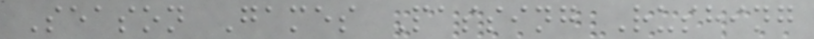Season Games Passing Rushing
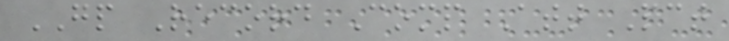GP Record Comp Att Pct
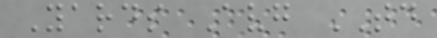Yards Avg TD
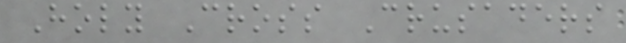Holy Cross Crusaders
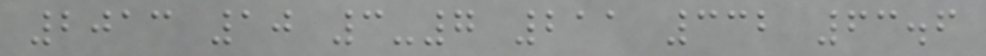2013 10 3-7 211 332 63.6
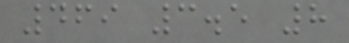469 3.5 8
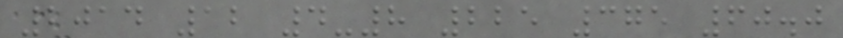2014 12 4-8 225 375 60.0
